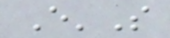E'S
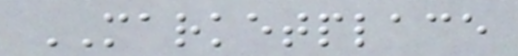MARKETPLACE
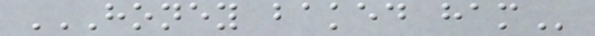HONEY BAKED HAM
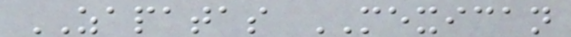ZAPATAS MEXICAN
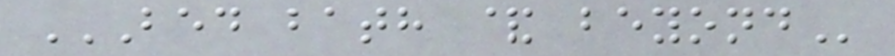BED BATH & BEYOND
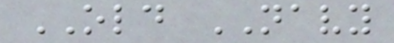OLD NAVY
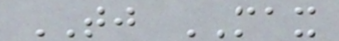TJ MAX
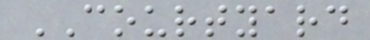COURTYARD
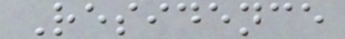Residence
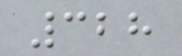328
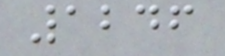1246
